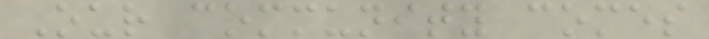Our community comes
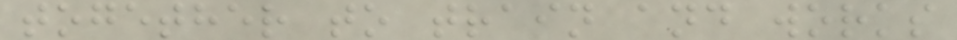together to train and works
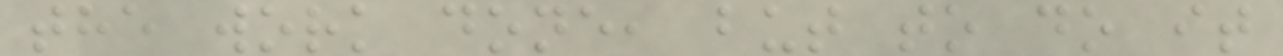the work done, but to do it
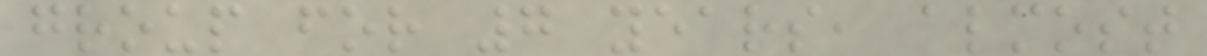group for 7 years, almost
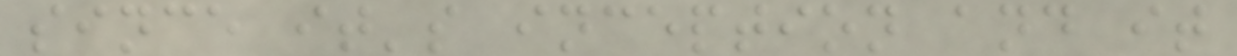since it's inception and it
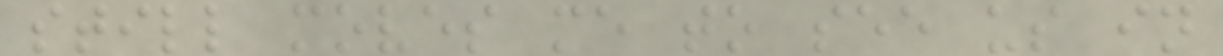still moves me to see us in
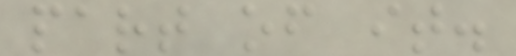part of it.
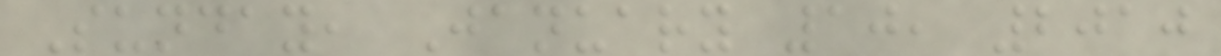Sunday, January 10, 2010
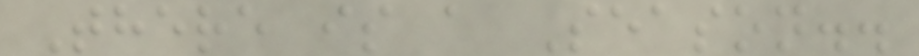There is a Season..
